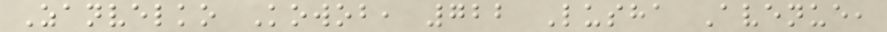Zanvelko Kowob, 722 Lusha Avenue,
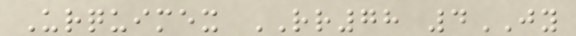Urquimex RR78 4JY
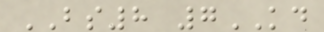BS8 7KD
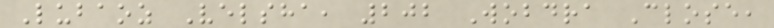Lubaoz Velsha, 202 Wobdra Close,
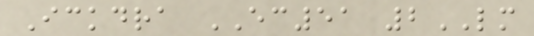Ickdra EC51 2LM
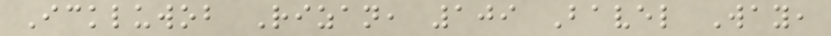Ickluwob Rizan, 109 Bavel Way,
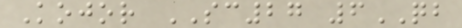Kojor SC27 6QB
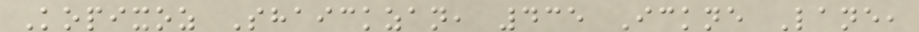Kopixoz Shaickzan, 435 Ickne Lane,
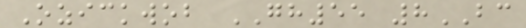Ozickwob GH55 8BC
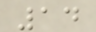14
